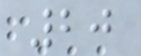20
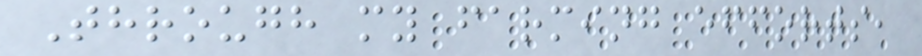Through my farming efforts,
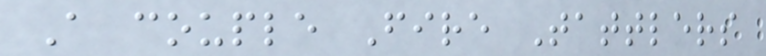A couple Fire Tattlers
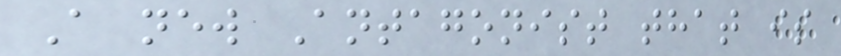A new Antagonist that is
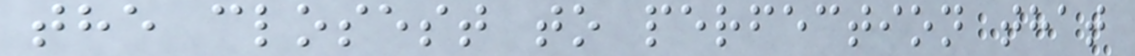the closest to perfection that
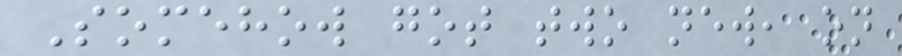Somehow got two new, on
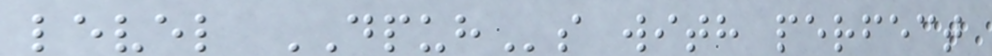level DPUHs with perfect
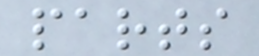parts
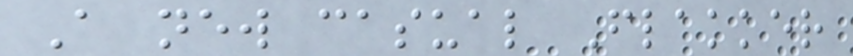A new casual Flakker
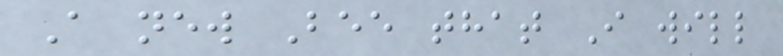A new Bee that I will
